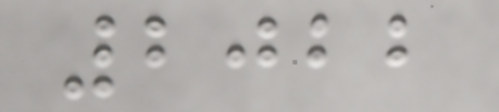2022
